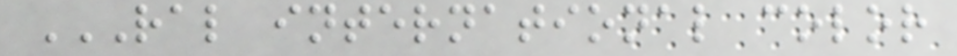RAL INTERNATIONAL COLOR
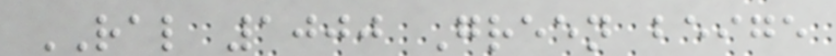RAL 1000 Green beige
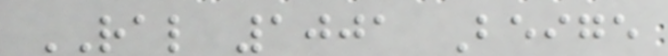RAL 1001 Beige
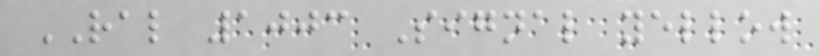RAL 1003 Signal yellow
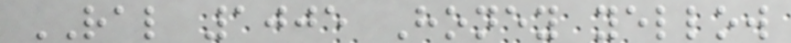RAL 1005 Honey yellow
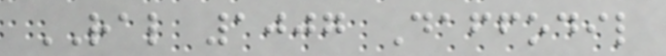RAL 1007 Daffodil
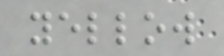yellow
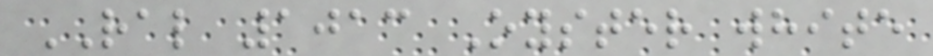RAL 1013 Oyster white
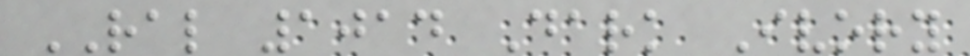RAL 1014 Dark Ivory
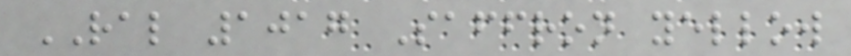RAL 1017 Saffron yellow
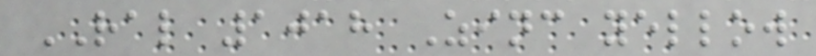RAL 1018 Zinc yellow
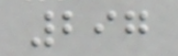297
